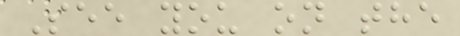See you on the
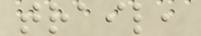trail,
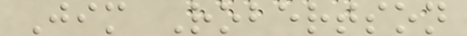Jim Robertson
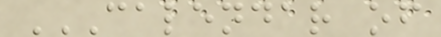CALENDAR OF
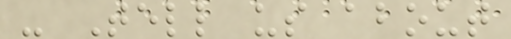- Tell us about
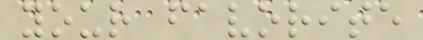your favorite
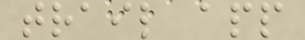trail app
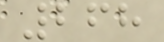268
